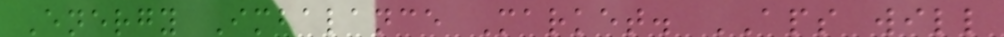Energy Imbalance Market. APS will
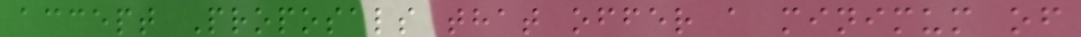accept Proposals that offer a minimum of
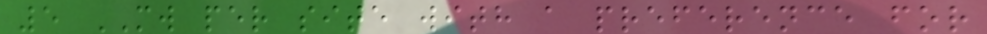5 MW per site with a preference for
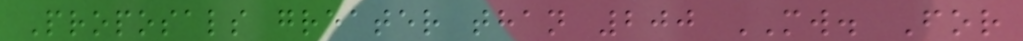Proposals greater than 200 MW. For
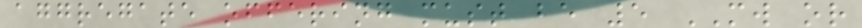aggregate offering must be 5 MW or
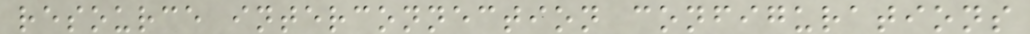resource interconnection configurations
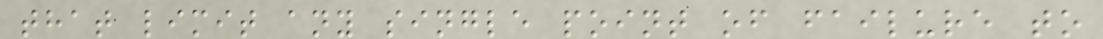that limit any single point of failure to
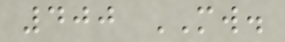400 MW.
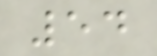54
